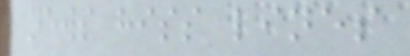news hiss lines
